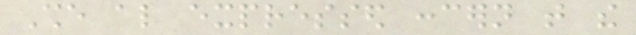She also expressed concern that the
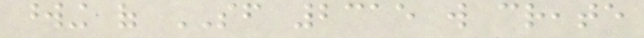wording of SF 2315 will create
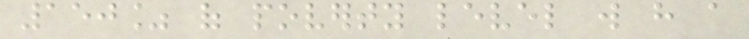150% of poverty level will have a
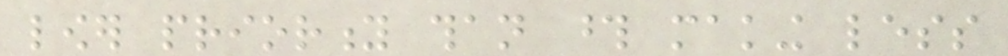lower priority than those making less
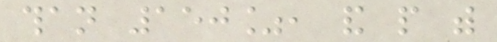than 150%, and people with
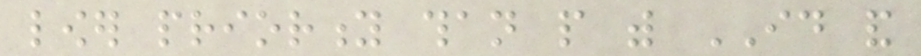lower priority than people with ID and
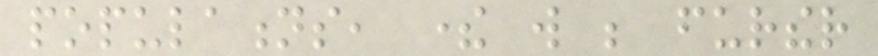populations, there will be further
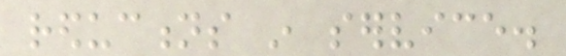reductions in service.
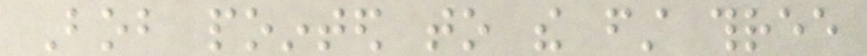Bob pointed to the first three
